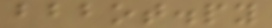bbbot.py
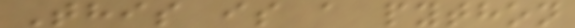This is a python
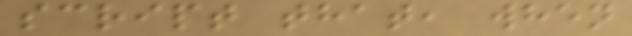script that, when
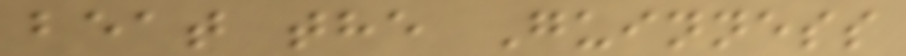beat the Guinness
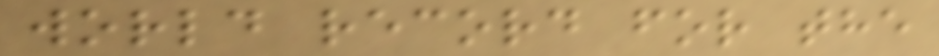world record for the
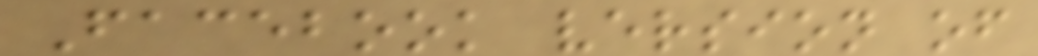Facebook version of
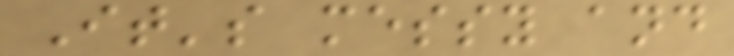It's messy and
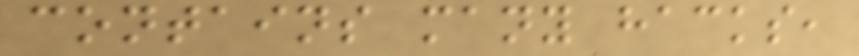contains many hacks,
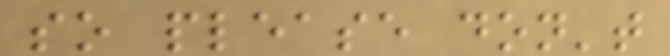so please don't
